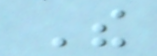The
